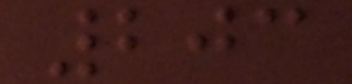203
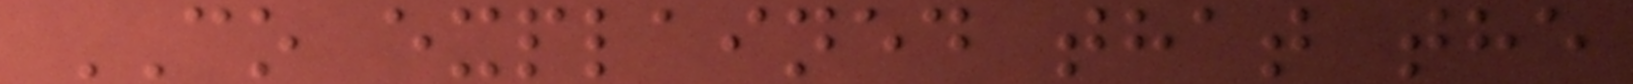CO explained that the
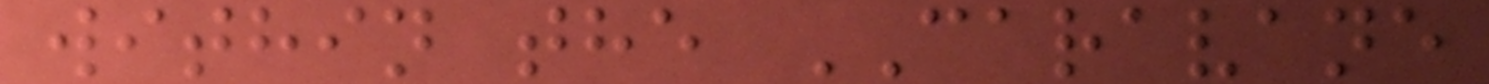within the CARAVANE
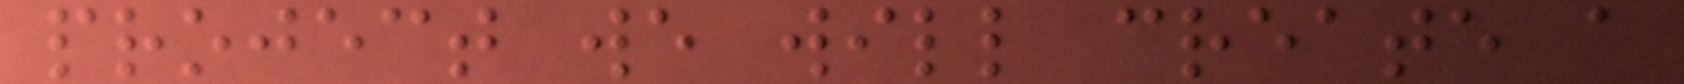project we will create a
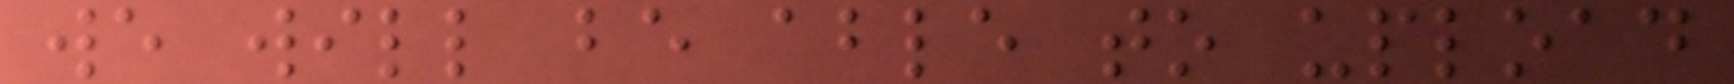we will be able to upload
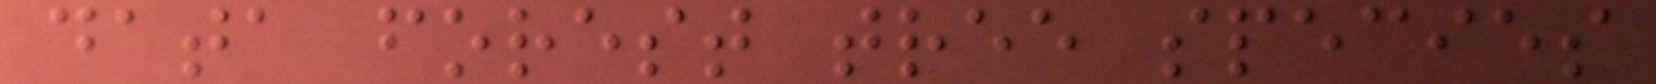data forest tree species
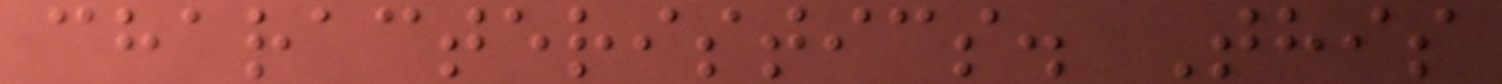characteristics. This
